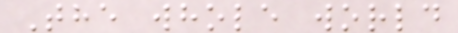The whole world
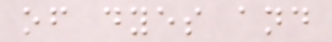of dyes and
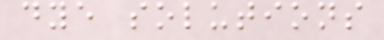dye solutions
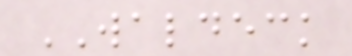WALDECK
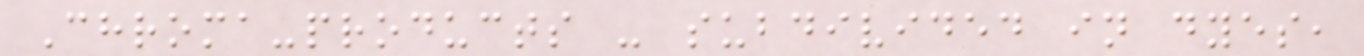Chroma-products - subdivided in dyes,
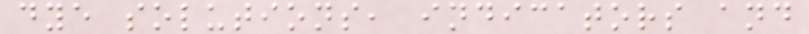dye solutions, indicators and
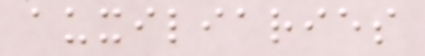auxiliaries
